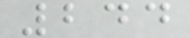244
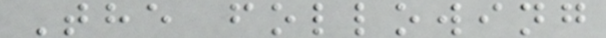The following
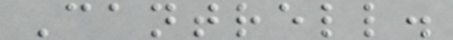Cantrell.
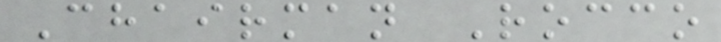Chairman Rocco
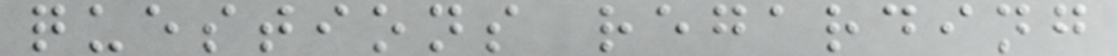questions regarding
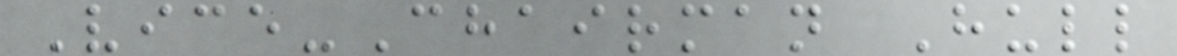Vice-Chairman Hull
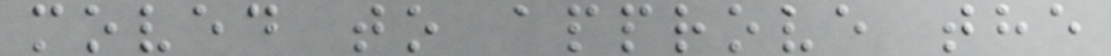moved to approve the
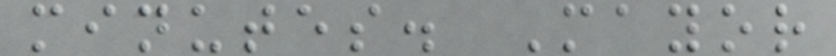minutes. Mayor
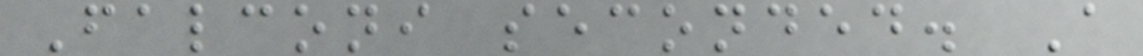Falconi seconded. A
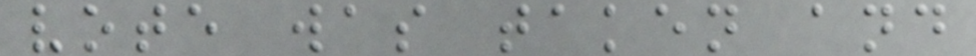vote was taken and
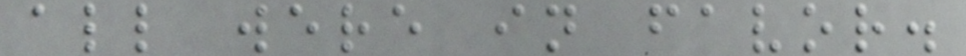all were in favor.
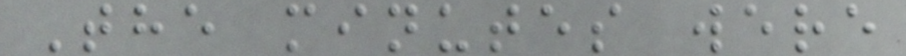The minutes were
